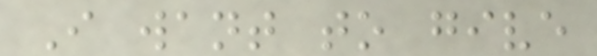I want to give
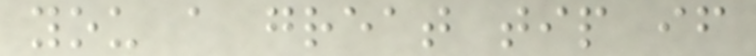you a great tip if
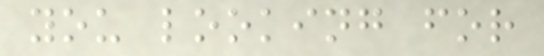you looking for
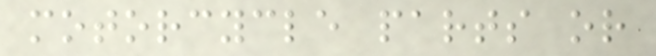motorcycle parts or
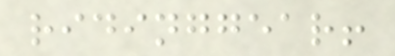ridinggear!
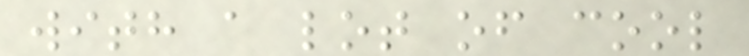with a lot of cool
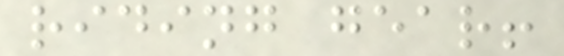riding gear!
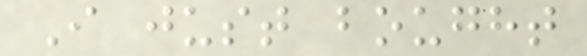I just bought
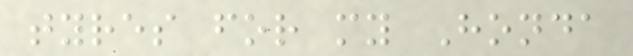tyres for my Honda
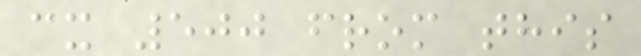cx 500 from this
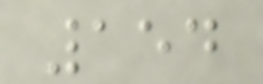154
